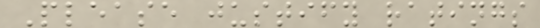Please justify ratings
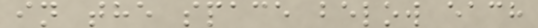in the space below each
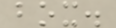box.
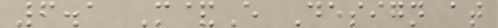6.1 M&E Design at
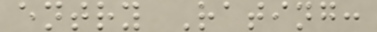entry Rating:
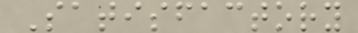Satisfactory
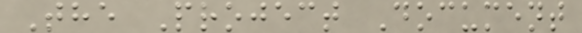The Project Document
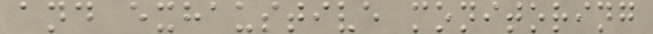and exhaustive monitoring
